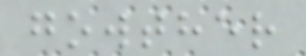gowther
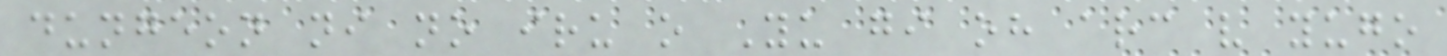dungeon ni no iru o Yu gi oh arc v yugo
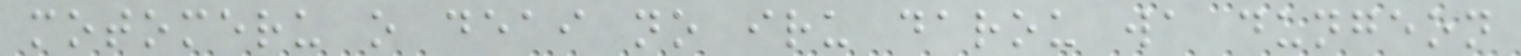motomeru o deai no iru darou wa dungeon
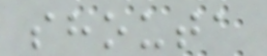shouta
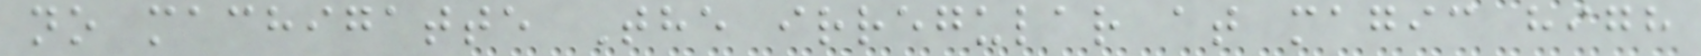no machigatte The irregular at magic high
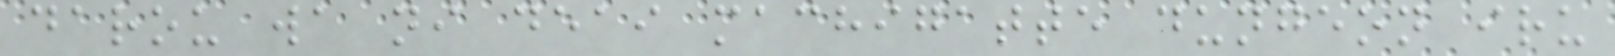darou wa ni deai machigatte dungeon iru
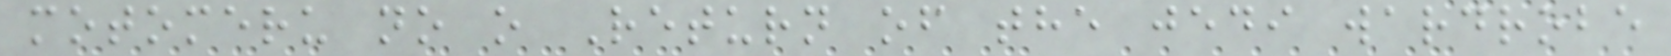motomeru no o Return of the jedi wardrobe
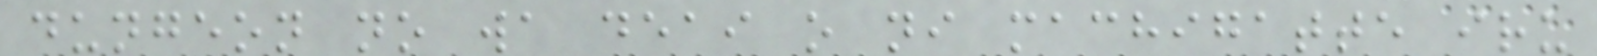dungeon no wa deai o ni machigatte iru
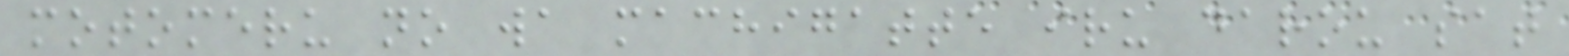motomeru no wa machigatte iru darou sat
